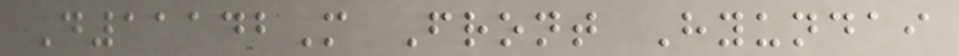D11142M Front Hyundai
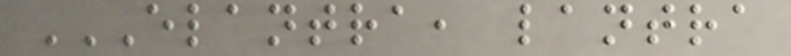ELANTRA, LANTRA
